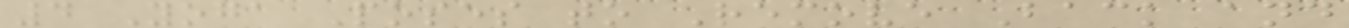4 Yoga Poses to Remove Back and
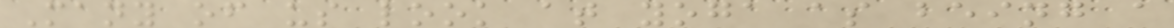Many of us look at yoga as being a
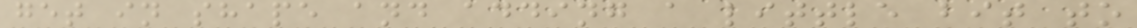get in shape and adding a little bit to
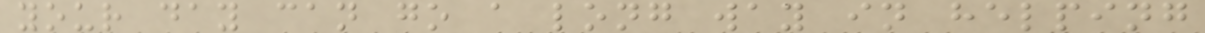your day can go a long way in helping
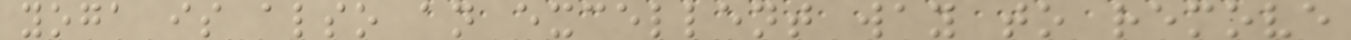yoga is also an excellent way to remove
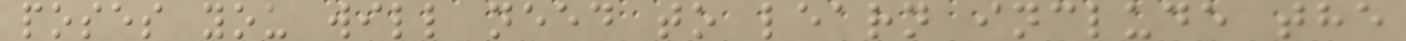poses you will need to learn include the
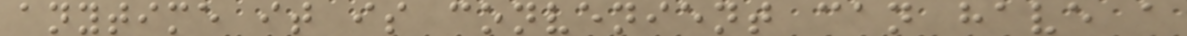anytime it is convenient can have a
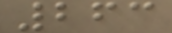263
